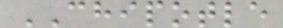CHIPOTLE
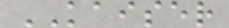KAISER
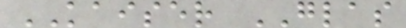KAISER GLAS
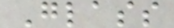Glass
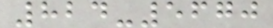824-5670
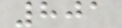801
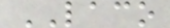LACO
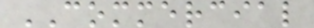COMMERCIAL
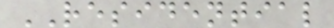RESIDENTIAL
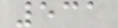531
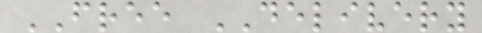FREE DELIVERY
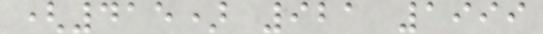(415) 921 1999
